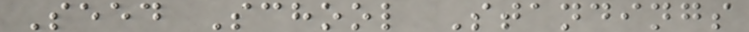Seed School Standings
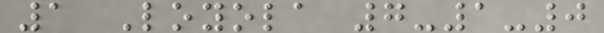1 Loyola 7-1-0
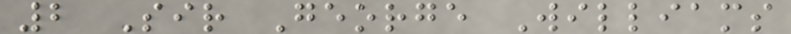2 Sir George Williams
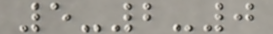5-2-0
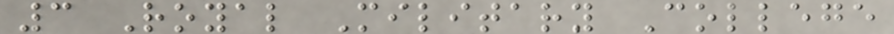3 Royal Military College
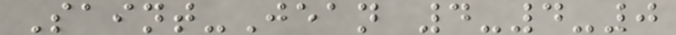Saint-Jean 4-4-0
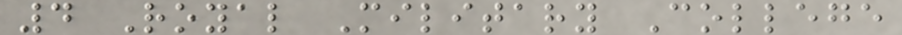4 Royal Military College
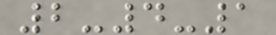2-4-1
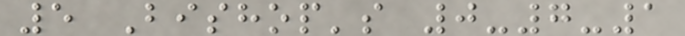5 Bishop's 0-7-1
